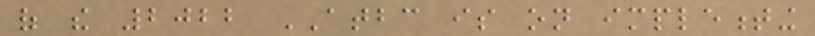of the 2022 ATBC is on implementing
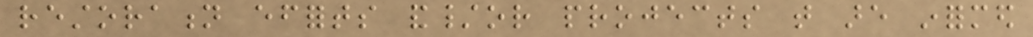restoration efforts and/or projects that are informed
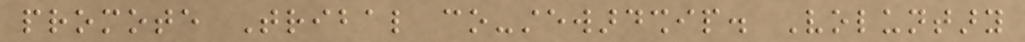promote Tribal co-stewardship. Voluntary
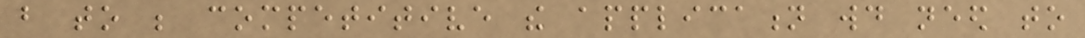but to be competitive the application would need to
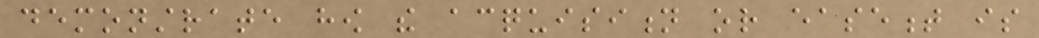demonstrate how the acquisition or easement is
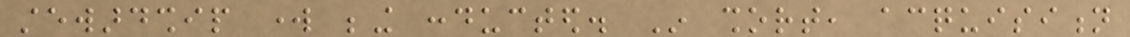stewardship work being conducted. In short, acquisition
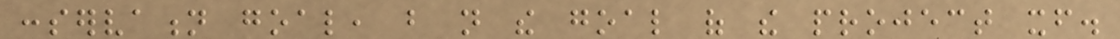conservation goal, but not the goal of the project itself.
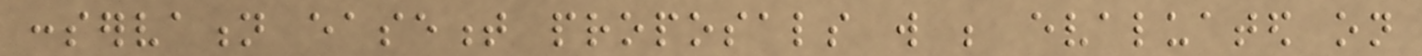conservation easement proposals will be evaluated on
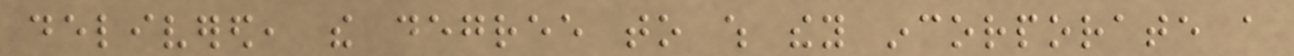delivered, the degree to which they incorporate a
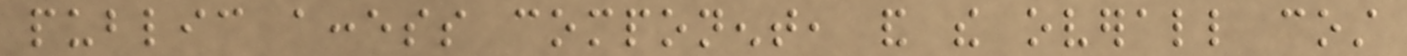public access component, and the overall cost
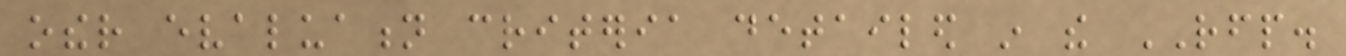other evaluation criteria detailed in the RFP.
